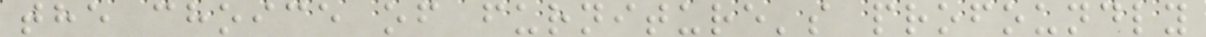the choice of furniture's profoundly
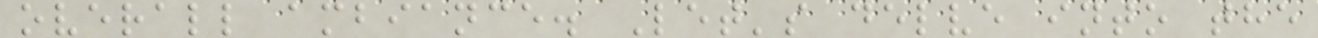overall ambiance. Let's delve into the
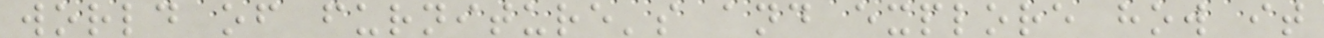world of furniture's and explore how it
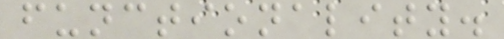functionality.
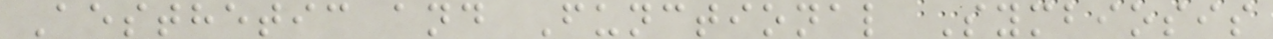Aesthetic and Functional Symbiosis
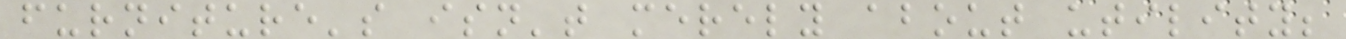furniture's isn't merely about utility;
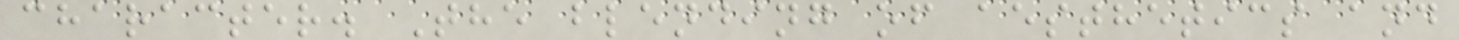character. The blending of aesthetics and
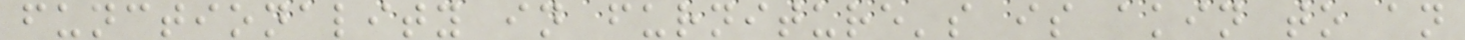functionality in furniture's is akin to an
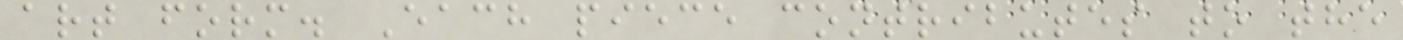art form. Each piece contributes to the
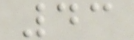43
